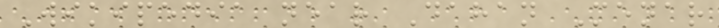Wikipedia near Dahan Menar
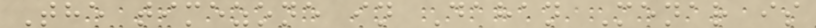The timezone in Dahan Menar is
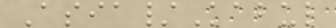Asia/Kabul
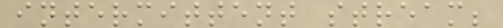intermittent stream;
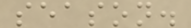season.
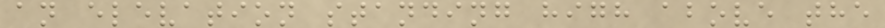an elevation standing high above the
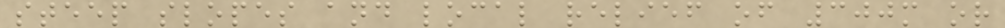steep slopes and local relief of 300m or
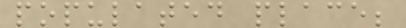populated place;
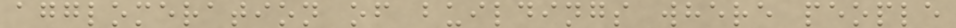agglomeration of buildings where people
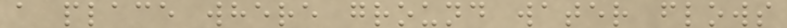a place where ground water flows
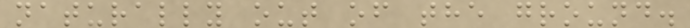naturally out of the ground.
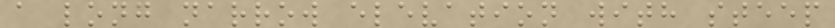a long narrow elevation with steep
